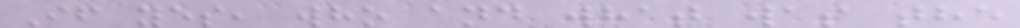If yes, who and what was the
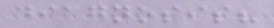diagnosis?
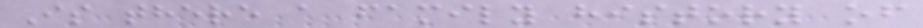Is there a family history of
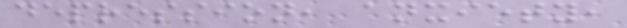depression, anxiety,
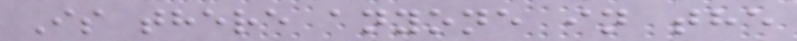Is there anyone in the
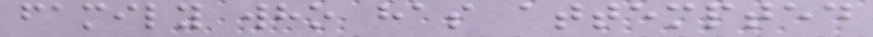family who has attempted
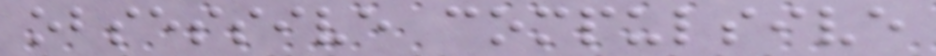obsessive compulsive
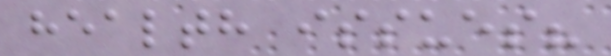health issues?
